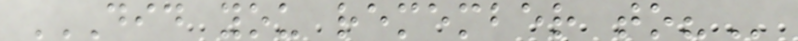DID YOU REMEMBER TO?
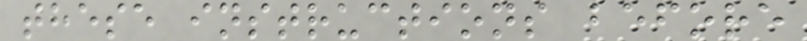these instructions before
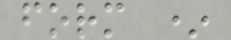form *
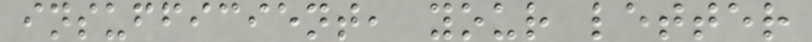insufficient, your letter
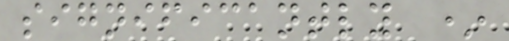significantly *
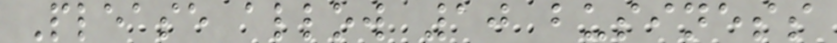Please allow 10 business
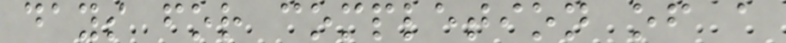days for completion of a
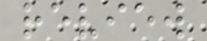review
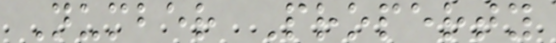Number Property
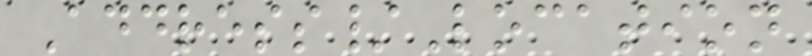Address/Location
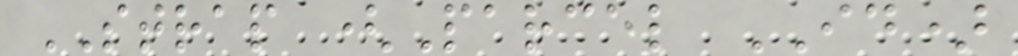STRAP (Parcel ID)
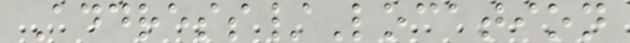Address/Location
